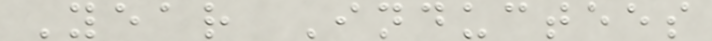Year Inductees
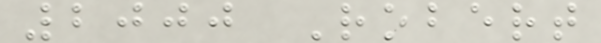2000 Robert
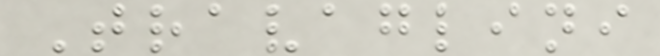Travaglini
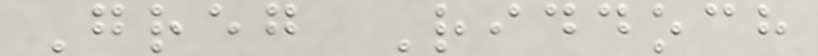Greg Riddoch
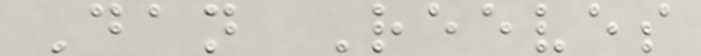Dan Reeves
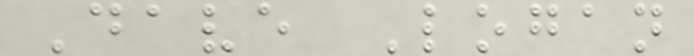Dave Logan
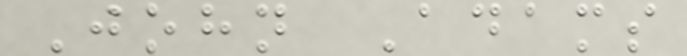John Adams
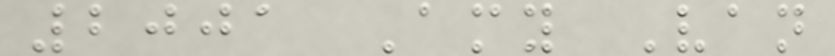2001 Amy Van
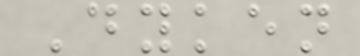Dyken
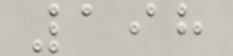198
